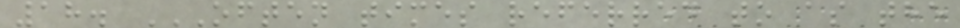18. OFTEN TIMES REFERRED TO AS THE
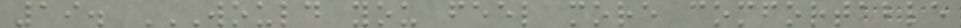19. WOULD YOU FEEL MORE COMFORTABLE
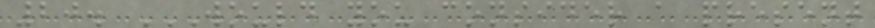20. WOULD YOU CONSIDER A PRESENT
